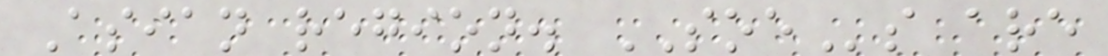Asian region. SOEs are
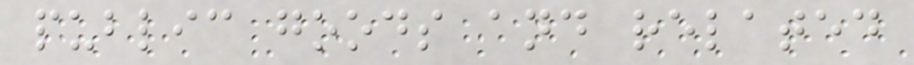public goods and related
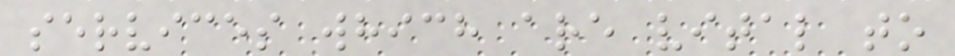services which are vital to
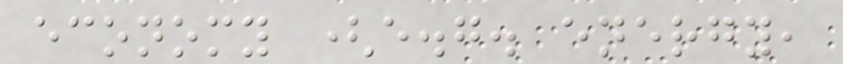economy (e.g. energy,
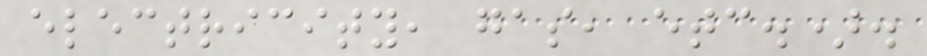electricity, gas, etc.).
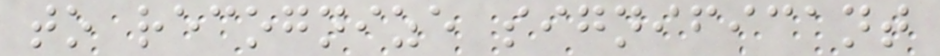to recognize significant
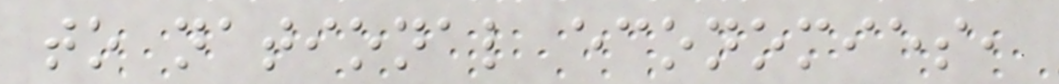to national economies,
